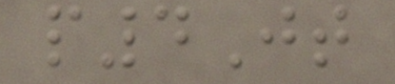p4Jt
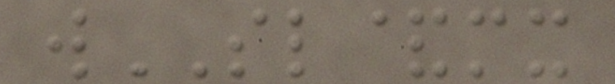wSL&mx
